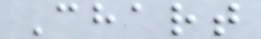Chart
